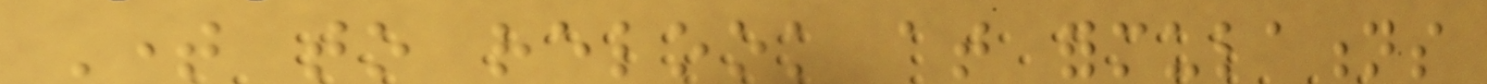Time to relook at formulations
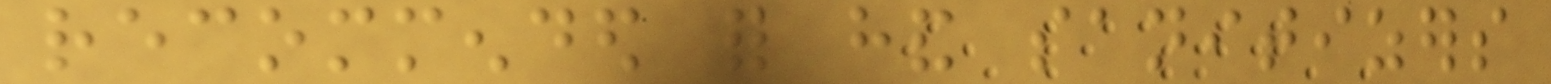recommended for hand sanitizers
